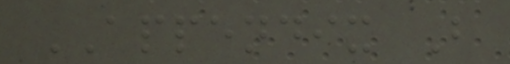APPENDIX B
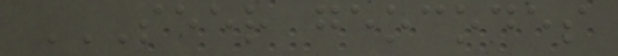SEER GEOCODES
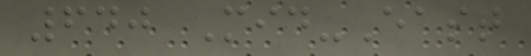640 Mid-East
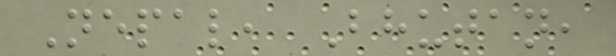Nepal, Bhutan,
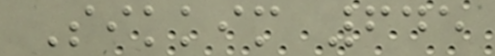Sikkim 645
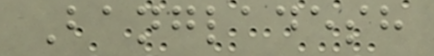Bangladesh
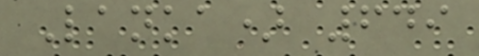Lanka) 649
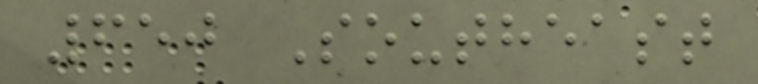650 Southeast
